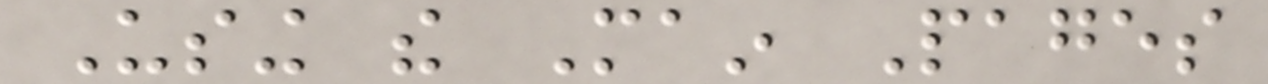Using the Main Pages
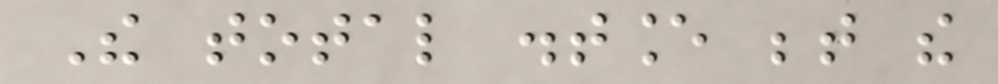The total distance between the
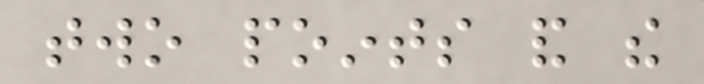two points and the
